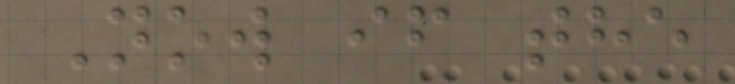Now if the
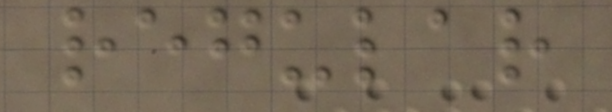regular
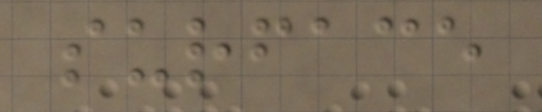surface
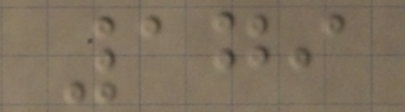179
